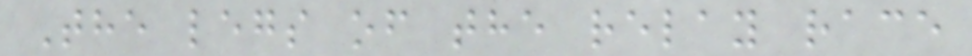The legs of the relay race
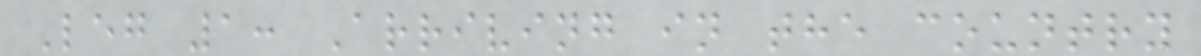Leg 1: Arriving in the country
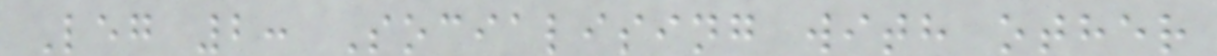Leg 2: Socialising with other
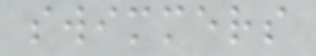swimmers
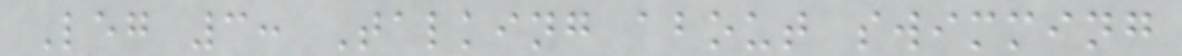Leg 3: Talking about swimming
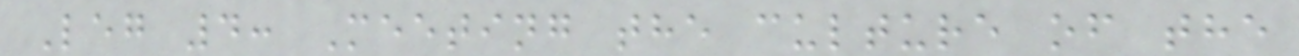Leg 4: Meeting the culture of the
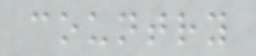country
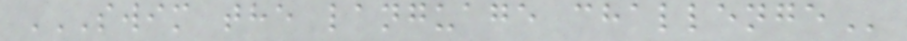SWIM THE LANGUAGE CHALLENGE
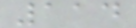114
